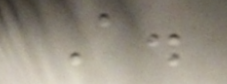A.
